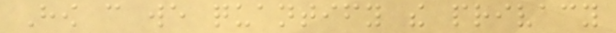How can we quantify the privacy
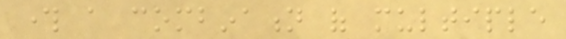through a combination of multiple
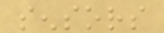sensors
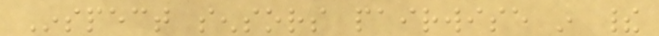Inspect sensors pairwise in their
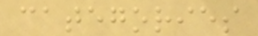categories
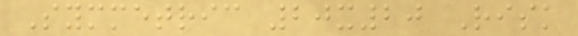Symmetric 20x20 Risk
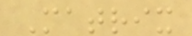Matrix
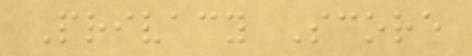Privacy Score
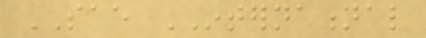SAE INTERNATIONAL
